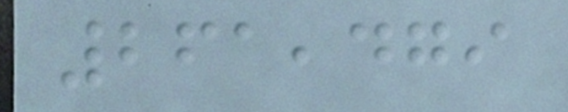261,479
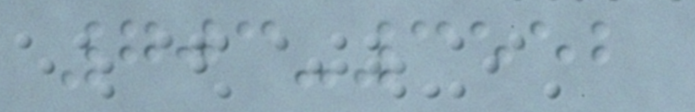703-3552
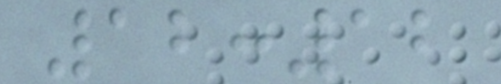12:12
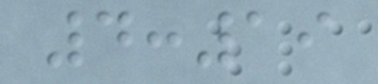4:19
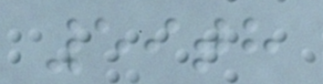59th
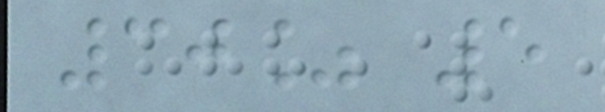30% 5
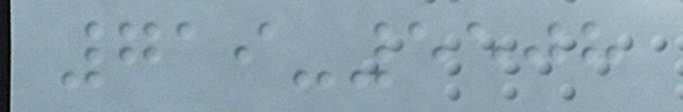719-5508
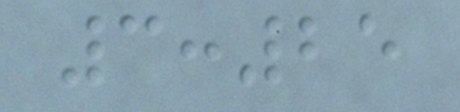3:25
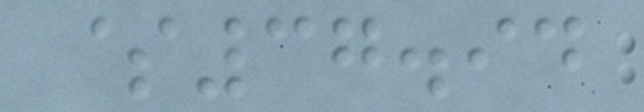$37.94
